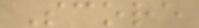Score
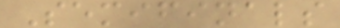Semifinals
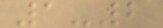1-2
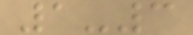1-3
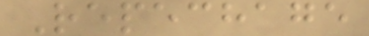Repechage
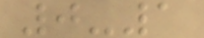0-1
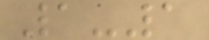1-1
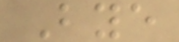Bye
